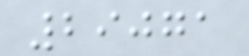29071
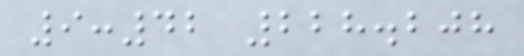9:42 228.208
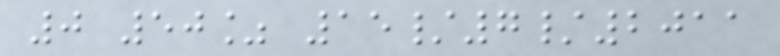0 50% 15/7/2011
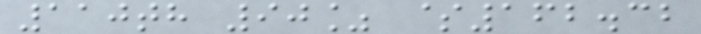110th 90% $162.32
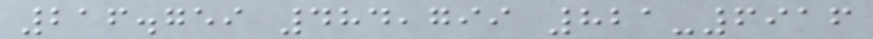216.759 484,799 821-6916
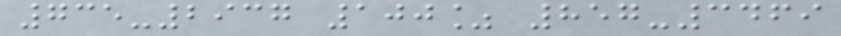735-2937 100% 857-3469
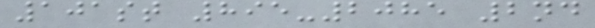101st 895-2085 2nd
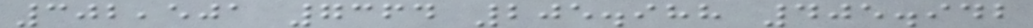302,501 7364 205.988 405.942
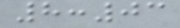8:03
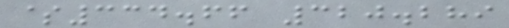$334.66 320.289
